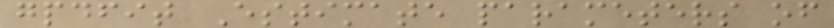gpdfit Estimate parameters of
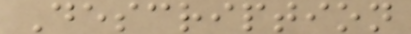Description
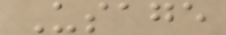Usage
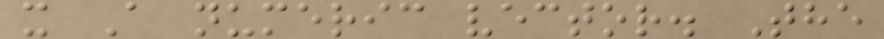x A numeric vector. The
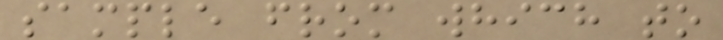sample from which to
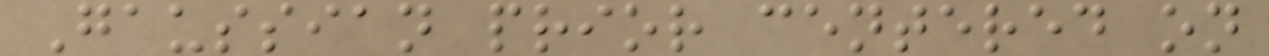Gaussian prior centered on
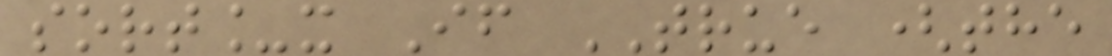sort_x If TRUE (the
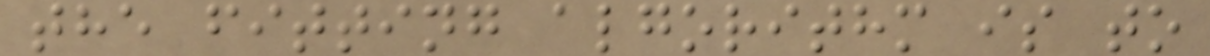the fitting algorithm is to
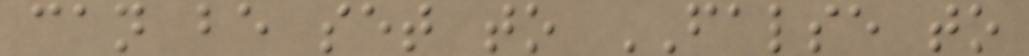can be set to FALSE to
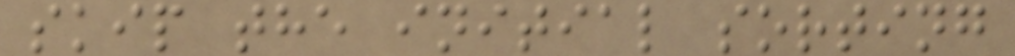skip the initial sorting
